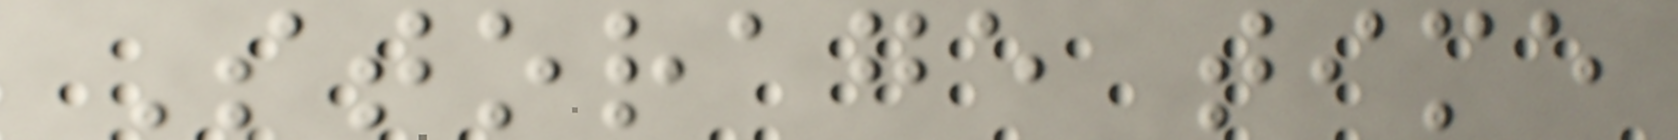Storage time
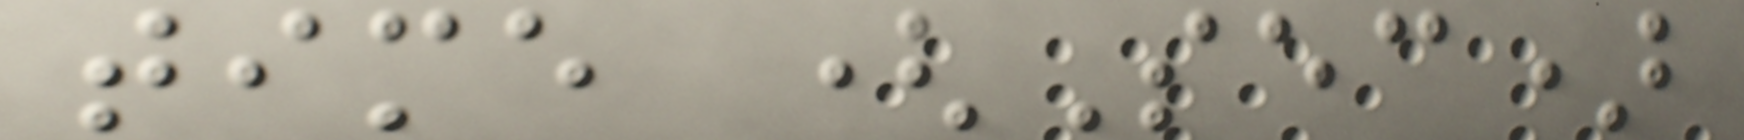time (Sec)
